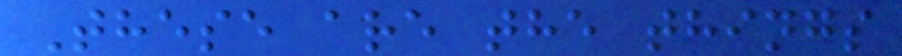These are the things
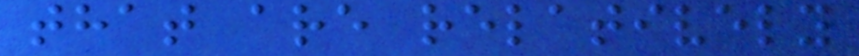that are relatively
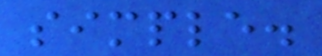simple.
